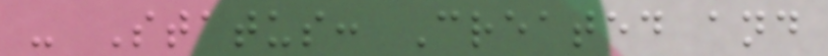- Status: Created and
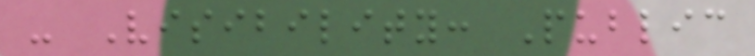- Visibility: Public
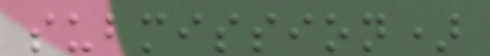submission)
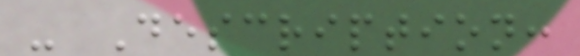- Description:
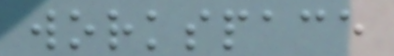workspace
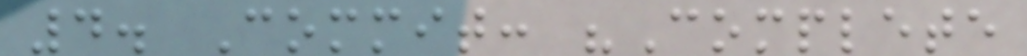4. Commit: "Complete
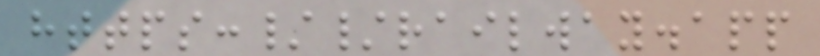https://railway.app
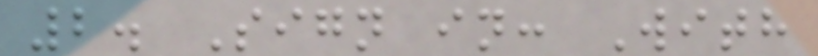2. Sign in: With
